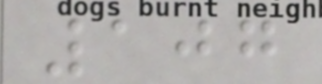107
